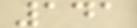141
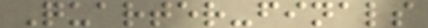Quarter-finals
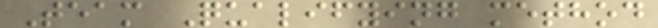Team Qualifying method
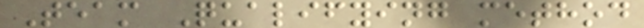Team Qualifying method
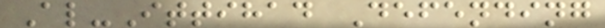Al-Ittihad Defending
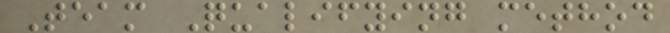Team Qualifying method
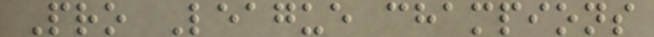Pro League champions
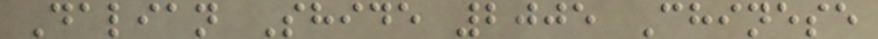Dalian Shide 2005 Chinese
